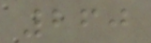260
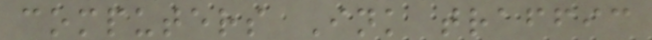computers Ink traffic
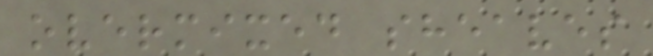overmixed sheaves
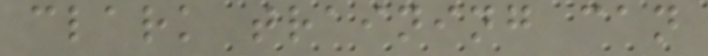clark training can
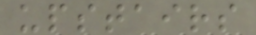upstairs
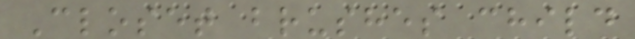Closet brushes child
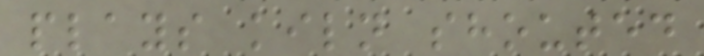plays kiln shouted
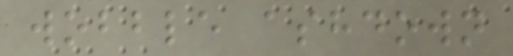wobble ashdown
